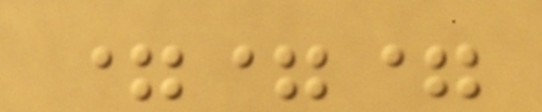===
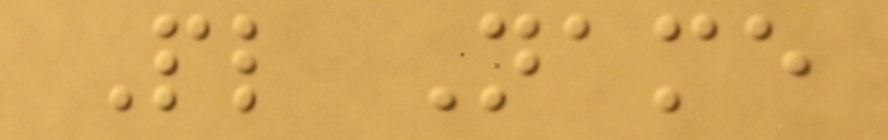Pl Name
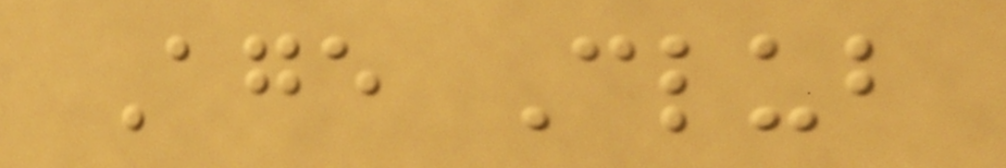Age Club
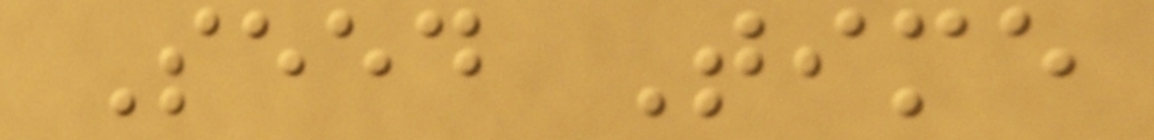Seed Time
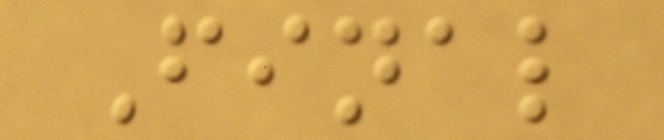Final
